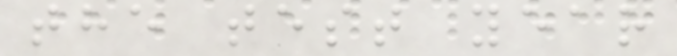the test year
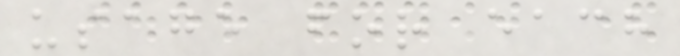usage for each
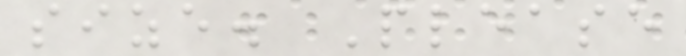size. Please
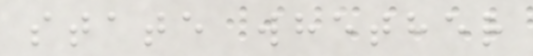state whether
